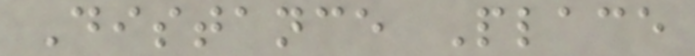Distance Place
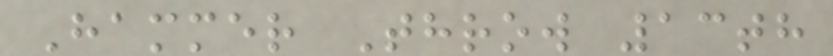Hammer Throw 13th
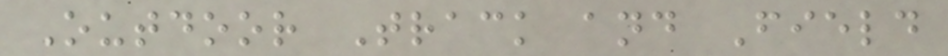Outdoor Track and Field
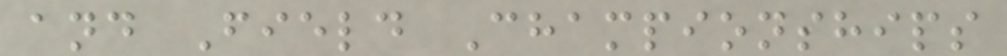and Field Championships
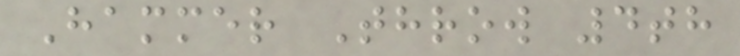Hammer Throw 4th
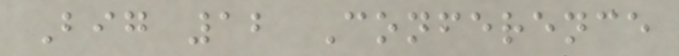Big 12 Conference
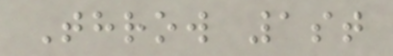Throw 1st
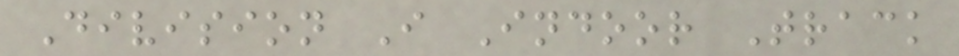Division I Indoor Track
